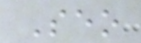Seo
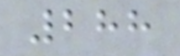288
